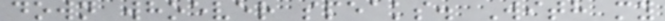down whoever speaks. With my
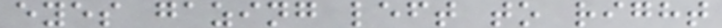eyes gazing left to right
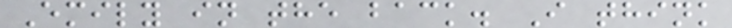Emily in the back. I think
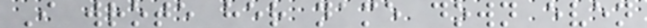I wrote her name down even
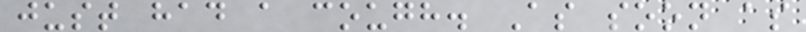just had a cough. As soon as
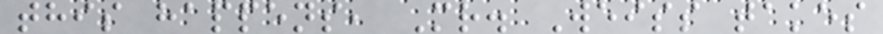this happens, Mr. Weiss takes
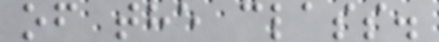of the class.
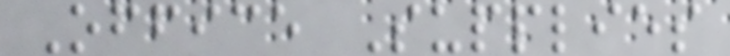Office Supplies
